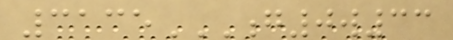3135G0W33
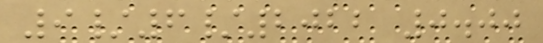9/6/2022 0.00
